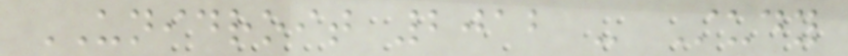UNIDROIT 2012 - Study
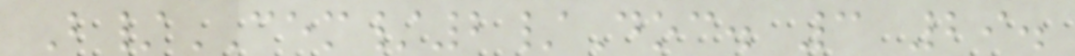B/CEM/2/Doc. 3 29.
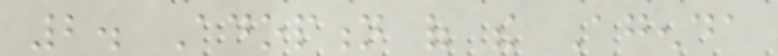2. Adoption of the Agenda
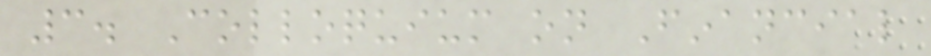3. Colloquium on Financial
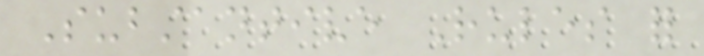Substantive Rules for
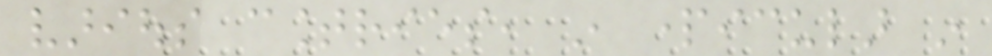various countries, in particular in
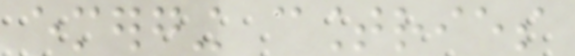emerging countries
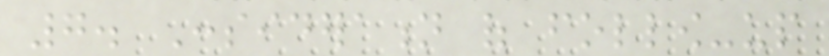7. Consideration of follow-up
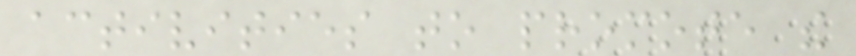activities to promote the
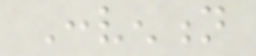Convention
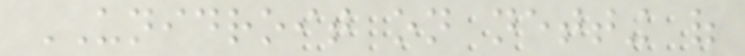UNIDROIT on netting of
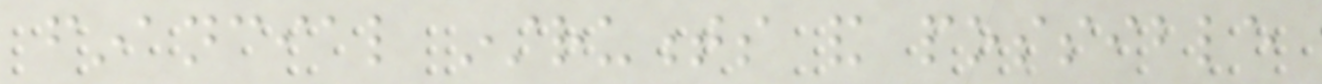financial instruments and possible
